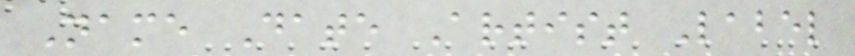Name Date Artist Label
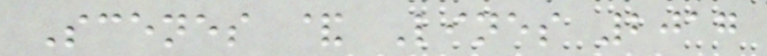Scenes & Lines 2017
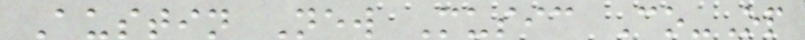Austin New Music Co-Op
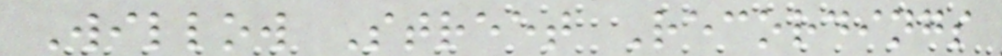Willow Street Recordings
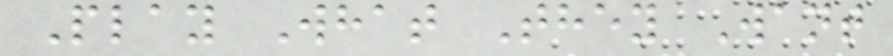Play What They Want
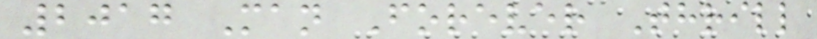2017 Man Forever Thrill
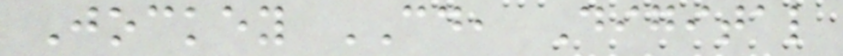Jockey CD, Digital
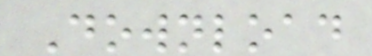Download
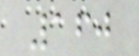160
